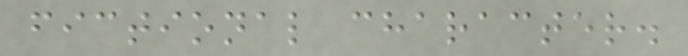fictional character.
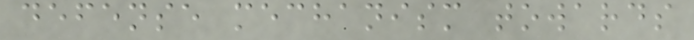defense mechanism towards
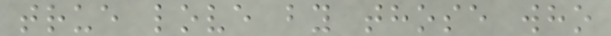true love by those who
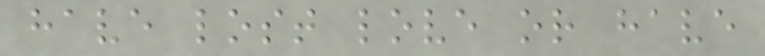have lost love or have
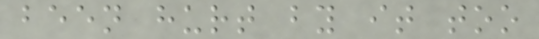been hurt by it too
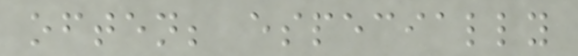often; especially
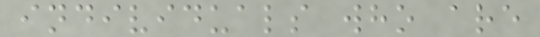individuals who are
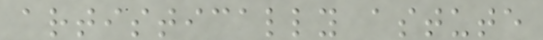artistically astute
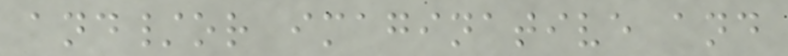and/or imaginative and
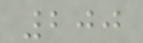200
